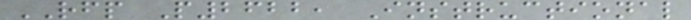RFP P2622, Instructional
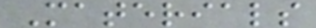Materials
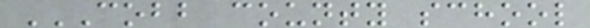COBB COUNTY SCHOOL
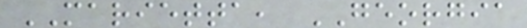MARIETTA, GEORGIA
